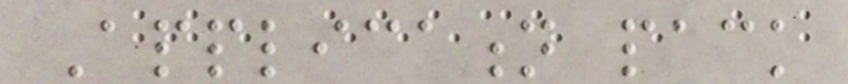Application pack
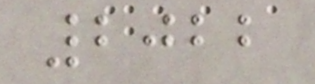2022
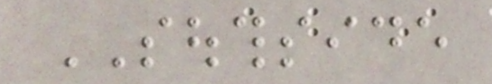SOUTHSIDE
